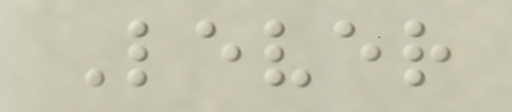Lever
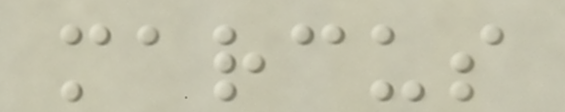marcus
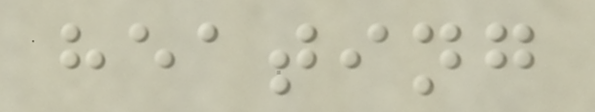heating
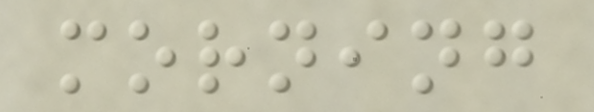morning
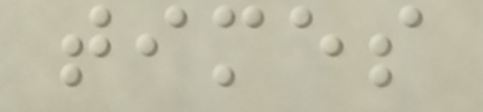times
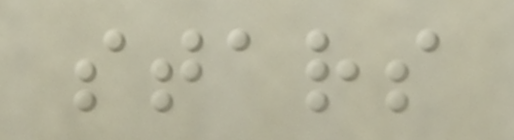stars
